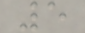5
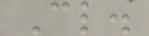Cl.
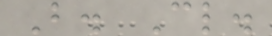B. Cl.
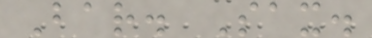Bar. Sax.
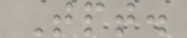Tpt.
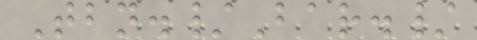Tbn./Bar./
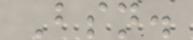Bsn.
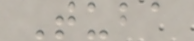Tuba
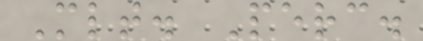Mlt. Perc.
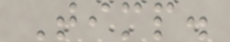Timp.
